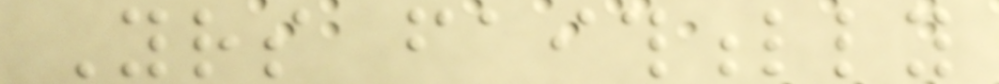Yours faithfully
